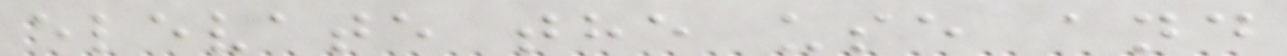elevate the use and
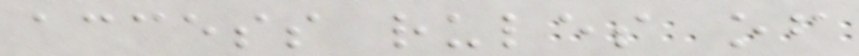access rules of
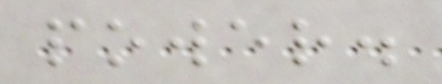power.
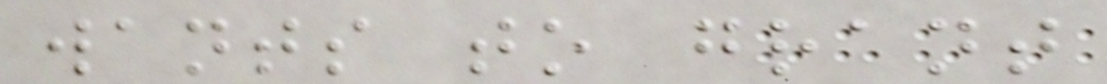wants to grant
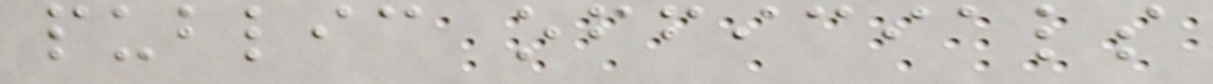public officials
